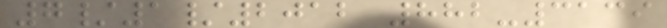7/1/2012 882-3139
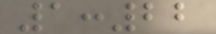1:22
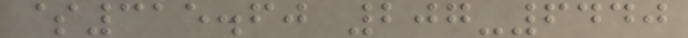$315.60 207-6440
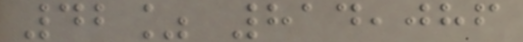42% 814,086
